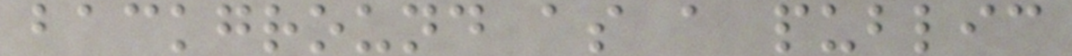background as a public
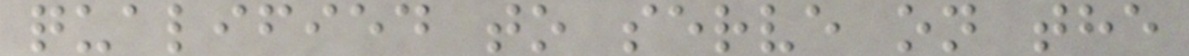qualified to serve on the
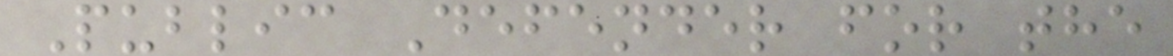Public Defender for the
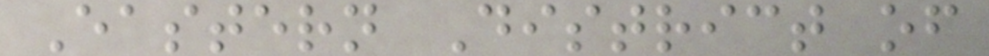Eastern District of
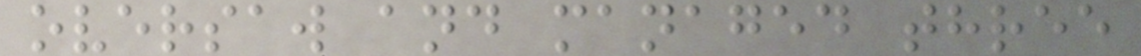oversaw and managed three
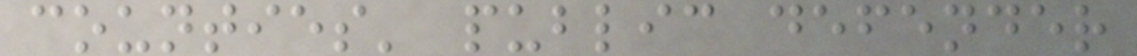counties' public defender
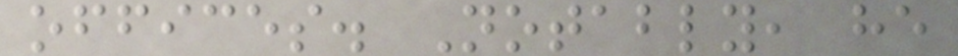offices. Notably, he
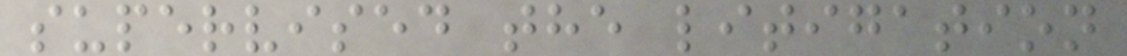supervised the litigation
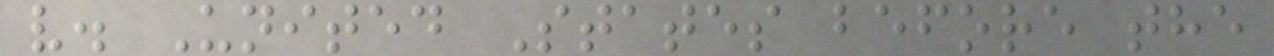v. United States before the
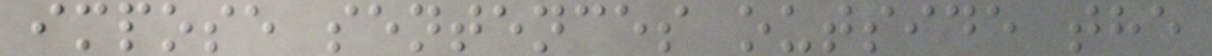impose sentences outside the
